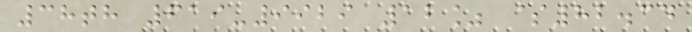38th 619-9929 12% $82.34
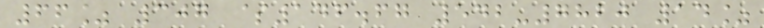66% 307 $146.67 542-7820 14%
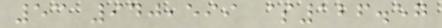53 940,599 $126.57
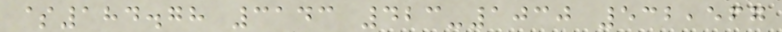$184.78 3143 423-1030 532,567
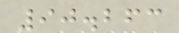90.263
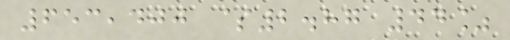653,400 $2.87 44%
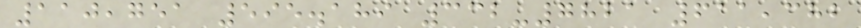110,751 595.189 332-7821 611,382
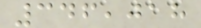346,018
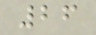26
